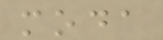moda
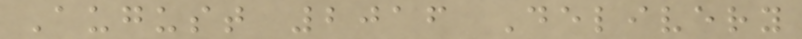August 2016 Delivery
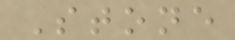Stone
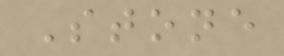Stone
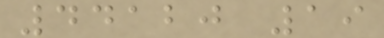44120 19
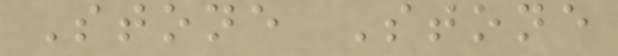Stone Stone
